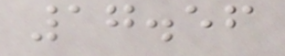17.56
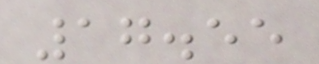17.55
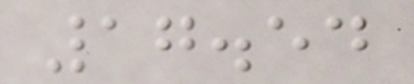17.54
